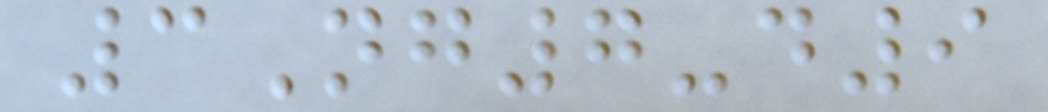3Ng7-d9
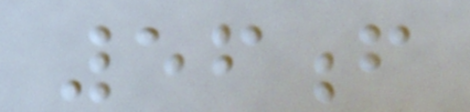56f
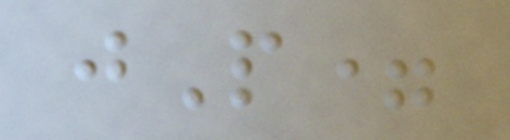jP=
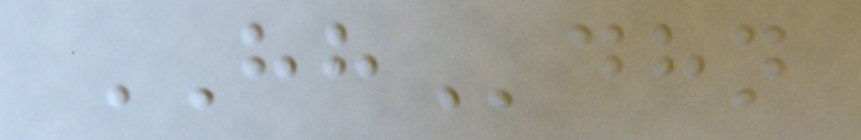HHdhn
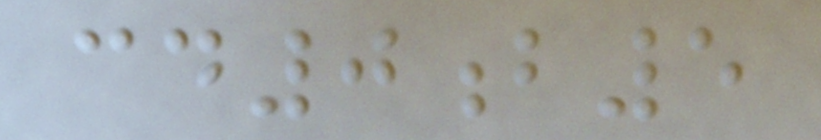cd0b5
